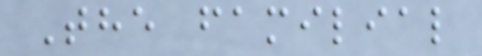The familial
